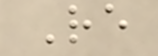Re
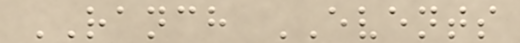RANCH EVENTS
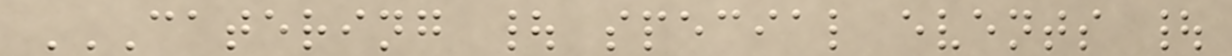CATERING | SPECIAL EVENTS |
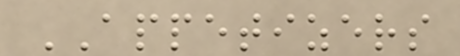APPETIZERS
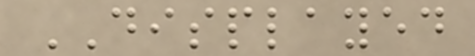DISPLAYED
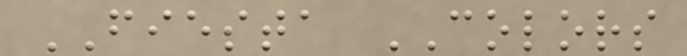FIESTA COLORS
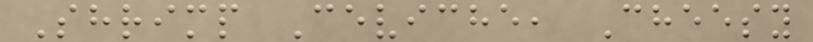Shrimp Ceviche, Cheesy
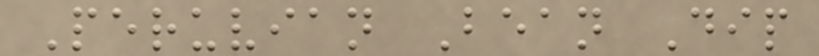Peruvian Bean Dip
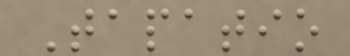Tapatio
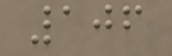106
